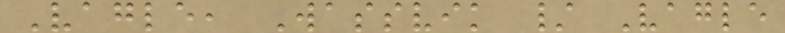Vagle, Wassvik / Vagle
